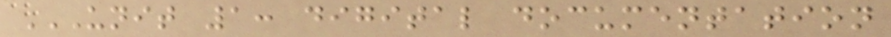UNIT 1: DIGITAL DOCUMENTATION
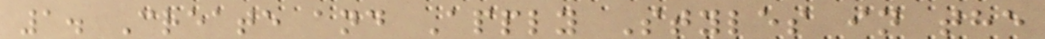1. Create and Apply Styles in the
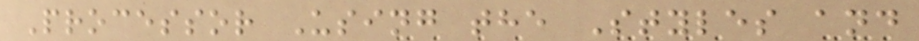Processor Using the Styles and
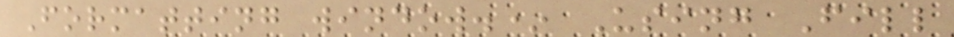Formatting window.* Using Fill
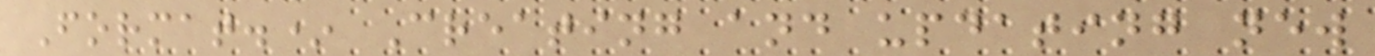Format.* Creating and updating new
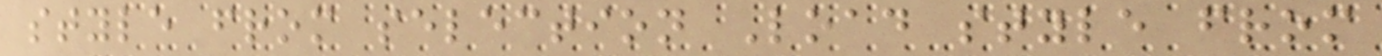style from selection Load style from
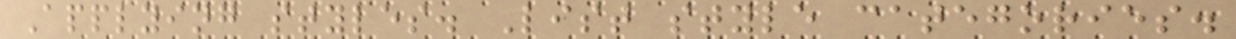Applying styles. List style categories.
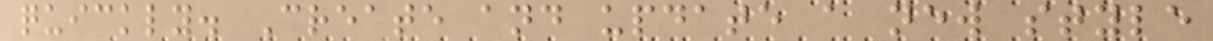quickly. Create and update a new style
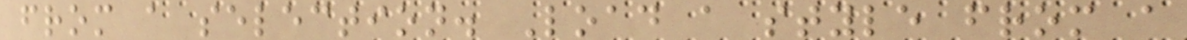from a selection. Load a style from a
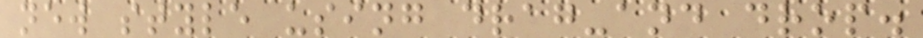new style using drag-and drop.
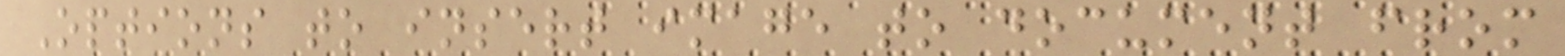Options to insert image to document from
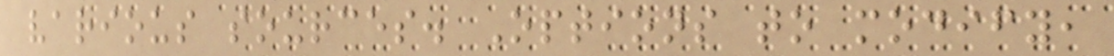various sources. Options to modify,
